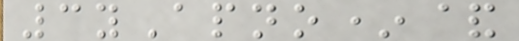3yApno*&
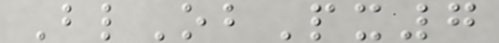BlObPx7
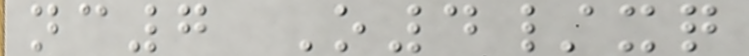nc7 O4/xq
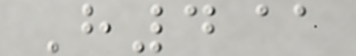H4@
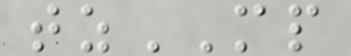tzMP
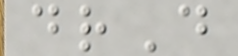drD
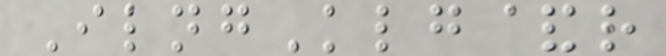IlngKlg&r
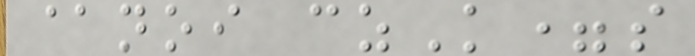@noi czK=s
